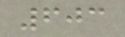603
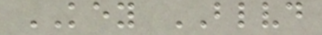KEY BLVD
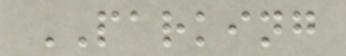PARKING
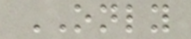ONLY
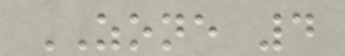ZONE 4
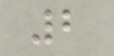2
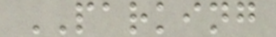PARKING
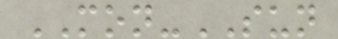MON-SUN
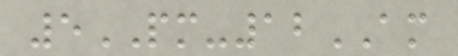5PM-12AM
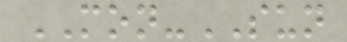MON-SUN
